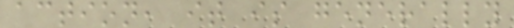action, it is generally
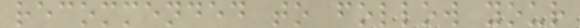recommended to follow your
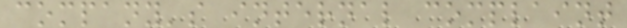company's internal complaint
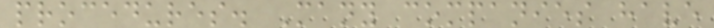procedures. Many companies have
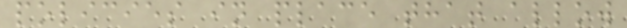policies in place that allow
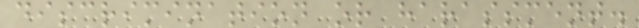discrimination or harassment.
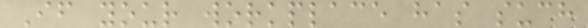If your workplace has such
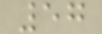57
